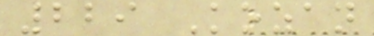229 Kozan
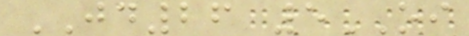JD26 5OI
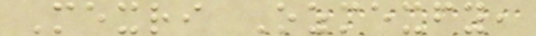Mexri Ozmexfy,
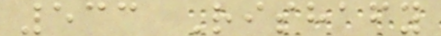533 Rishafy
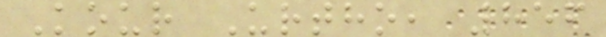Kour Urtho, 856
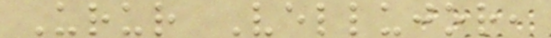Urur Vellujor,
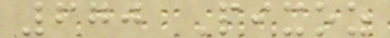670 Pixoz
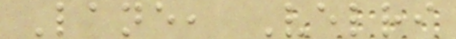Lane, Velri
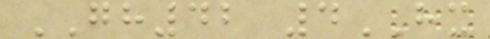GH42 4HX
